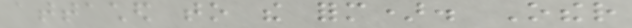attached to the form). Other
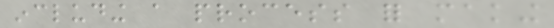including a process for making
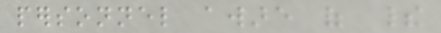personnel aware of their
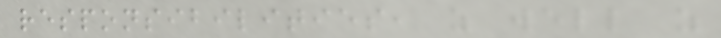responsibilities, as well as
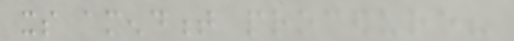its amendment procedure?
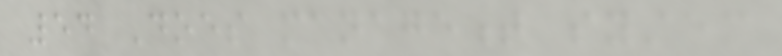54 Does management system
